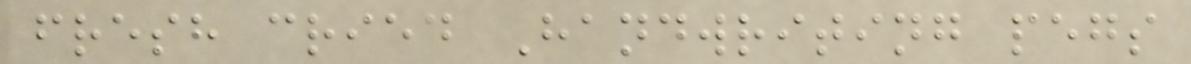fresh cried Handwriting pegs
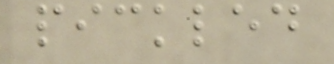pickled
